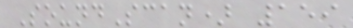SoundScan) 159
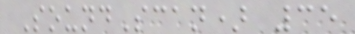SoundScan) 35
